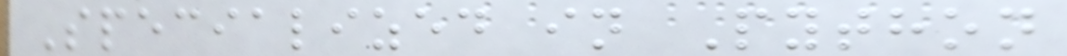Specialized in Python
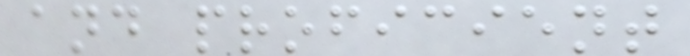and proficient
